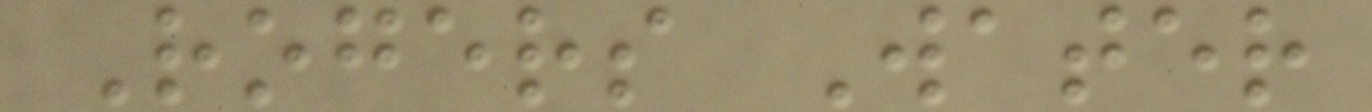Rogers Water
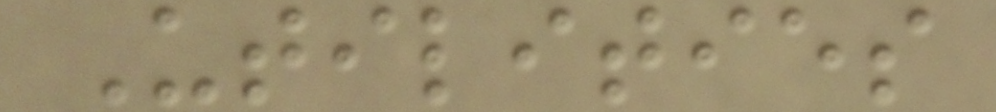Utilities
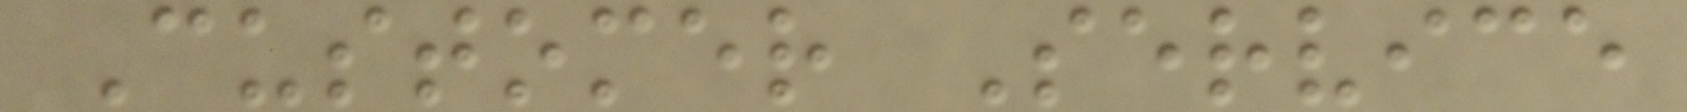Customer Service
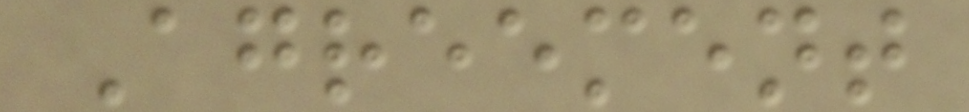Agreement
